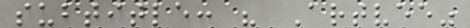subtitle: " Artvee"
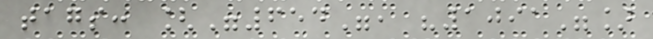tags: ["654", "1091"]
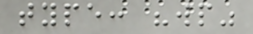type: "wp"
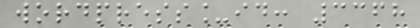wordpress_id: 3368
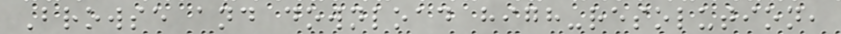Browse and download high-resolution,
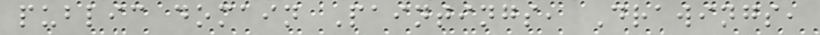public domain Paintings, Drawings,
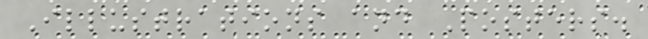Illustrations and Posters.
